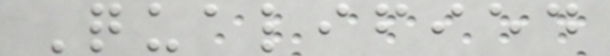Qualified
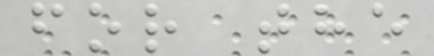for the
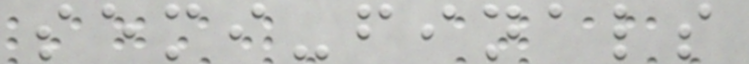semi-finals
